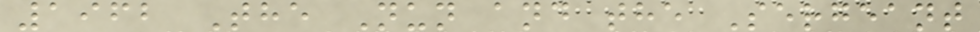1962 The Nun and the Sergeant
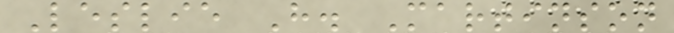Leslie H. Martinson
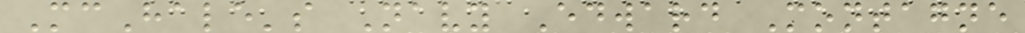McHale's Navy Edward Montagne
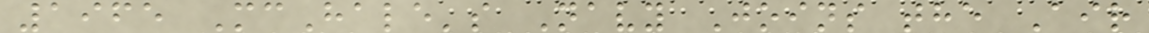1965 McHale's Navy Joins the Air
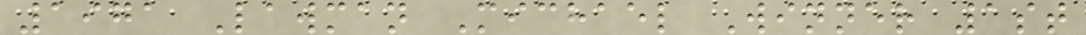1971 Lawman Michael Winner 1st
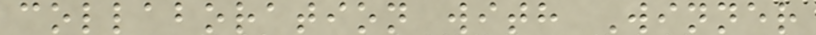collaboration with Winner
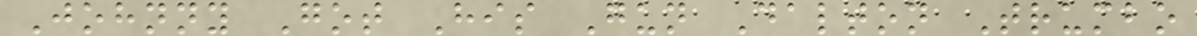Johnny Got His Gun Dalton Trumbo
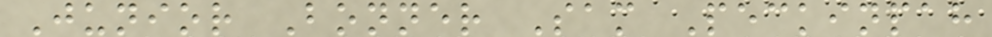Junior Bonner Sam Peckinpah
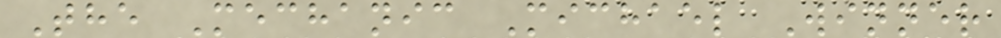The Mechanic Michael Winner
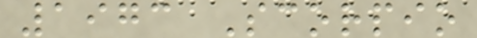1973 Scorpio
